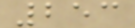253
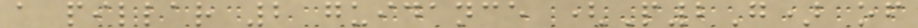a pillar 2 guidance (P2G) of
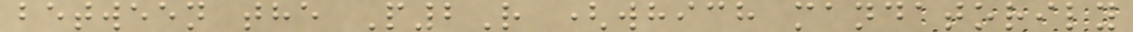between the P2R (which mandatorily
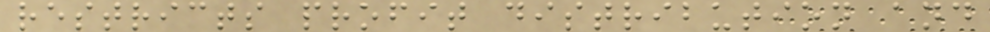restricts profit distribution and
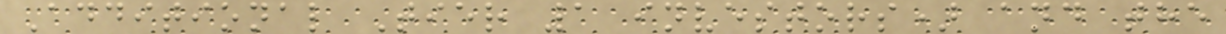Additional Tier 1 investors) and the
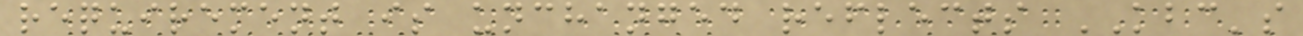requirement is unchanged reflects KBC's
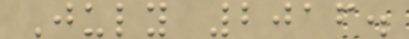July 2016.
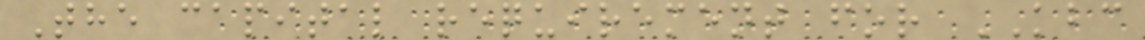The capital requirement for KBC
